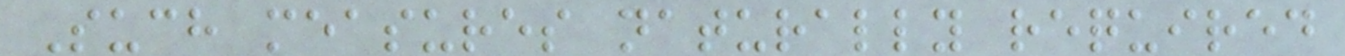Such measures naturally required
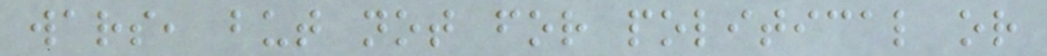wars, but not for political or
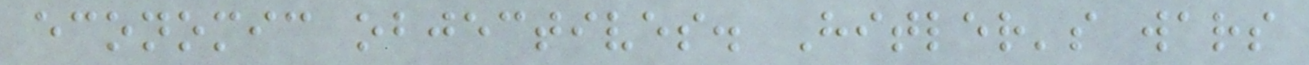economic objectives. Hitler's wars
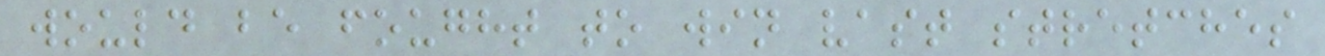would be fought to win vast stretches
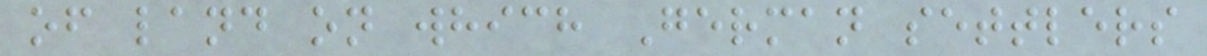of land on which German settlers
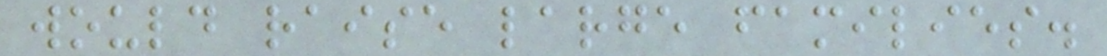would raise large families.
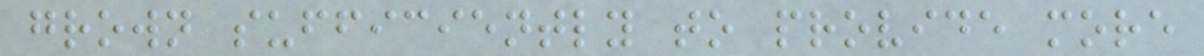grown sufficiently to provide more
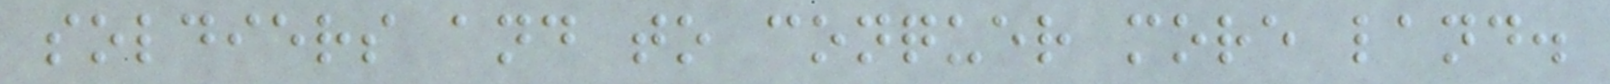soldiers and to conquer more land.
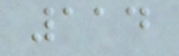114
